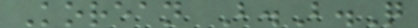Korean B.B.Q
